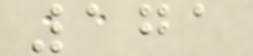171
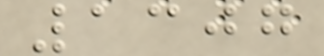1307
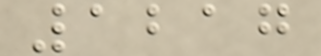1217
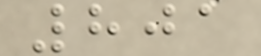801
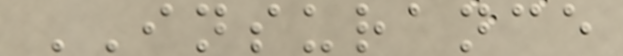INSURANCE
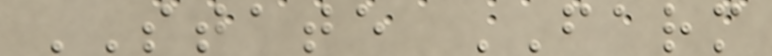STATE FARM
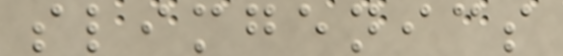slimgenics
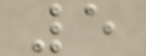5
